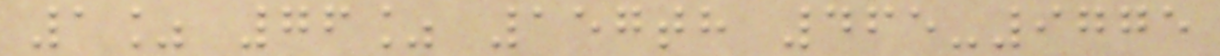1% 76% 157th 465-9775
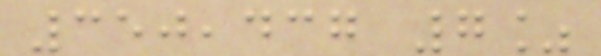350,437 7%
